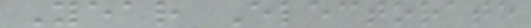Year Electorate
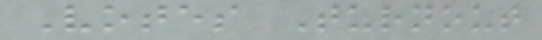Votes Turnout
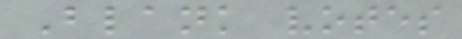Blank votes
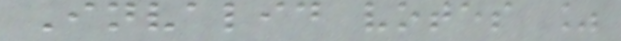Invalid votes %
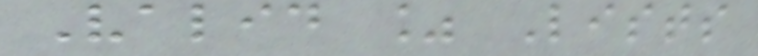Valid % Lists
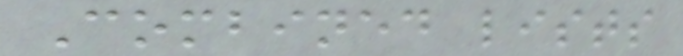Combined lists
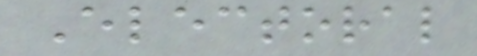Electoral
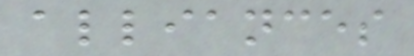alliances
